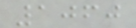1060
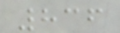836
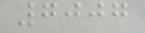7007
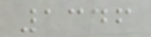1346
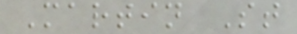Martin St
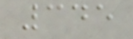345
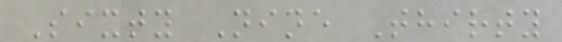Sixty Nine Thirty
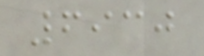6930
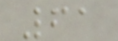61
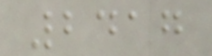2417
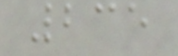235
